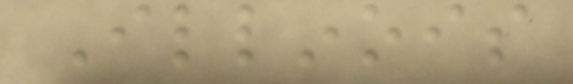Illinois
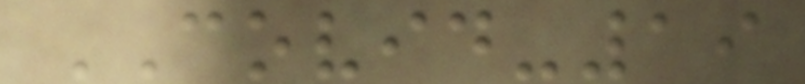COVID-19
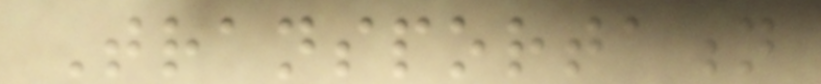Transportation
